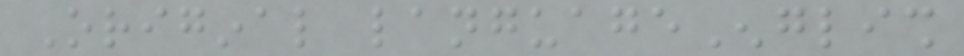Original languageEnglish
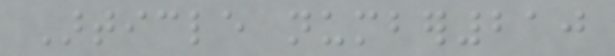Article number210
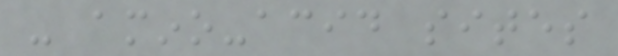- amino-acid sites
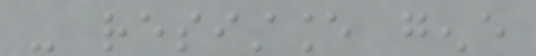- resistance gene
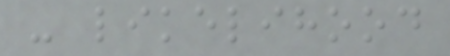- likelihood
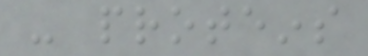- proteins
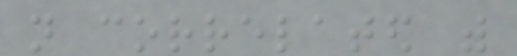not correlated with
